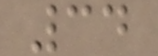34
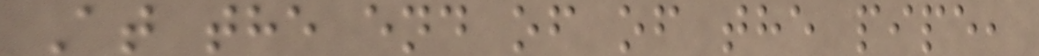At the end of of the pipe,
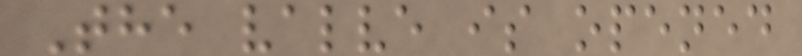The valve is opened
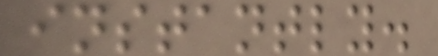instantly.
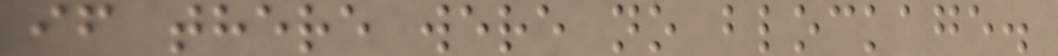if there were no blockage.
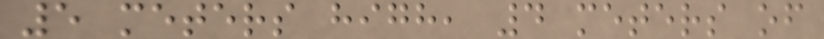5 meters high, 4 meters of
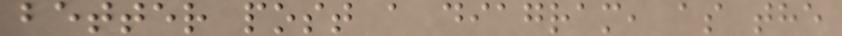better post a diagram, as the
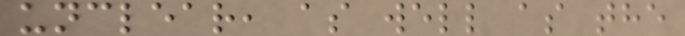unclear, as well as the
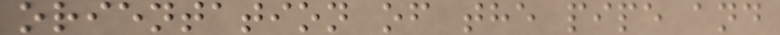orientation of the pipe and
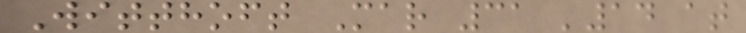Witthoft Mar 31 '14 at
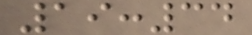19:34
